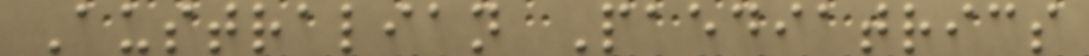Australian Paediatrics
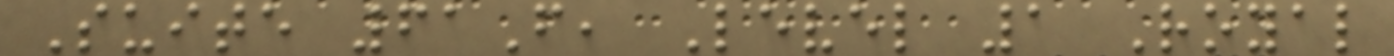Suite 61F, Level 1 Royal
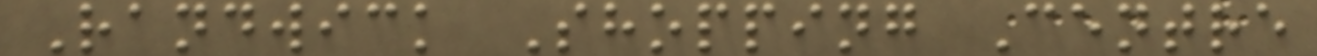Randwick Shopping Centre
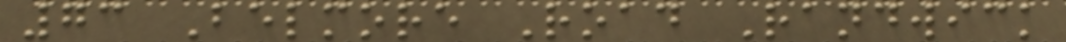73 Belmore Road Randwick
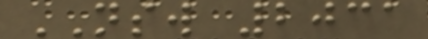NSW 2031
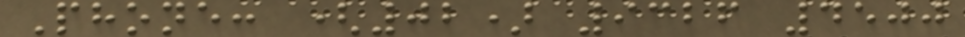Phone: (02) 9326 4500
